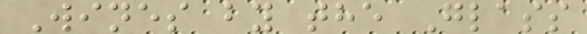Wines by the Glass
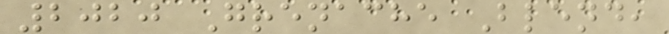2020 Grenache Blend,
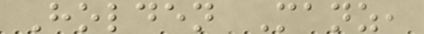Holden Manz,
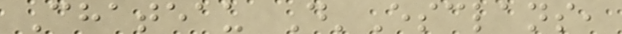Chateau D'Esclans,
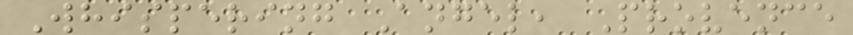Whispering Angel, Provence
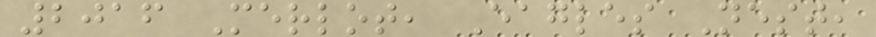2016 Merlot, Eagles Nest,
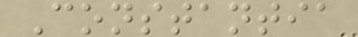Constantia
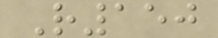R150
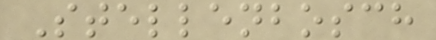Stellenbosch
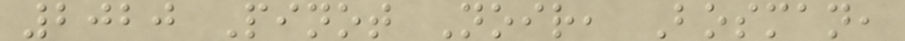2020 Pinot Noir, Bosman,
